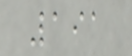191
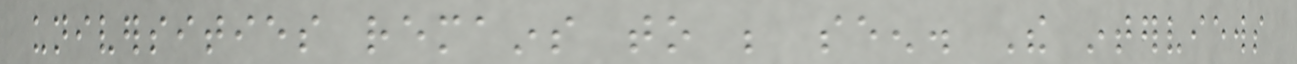universities remains to be seen. The interviews
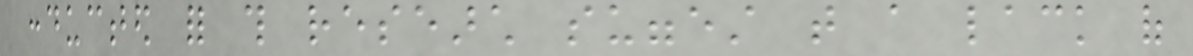conducted for this research suggest that a lack of
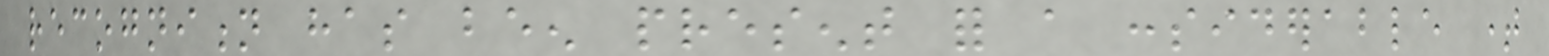recognition has been present for a considerable time
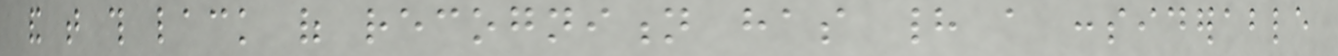and that this lack of recognition has had a considerable
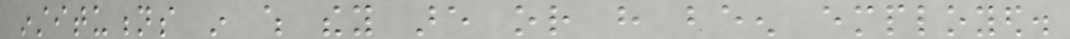institutions in which they are or have been employed.
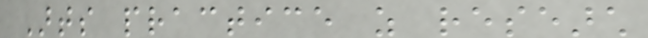Arts practice as research
